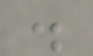.
